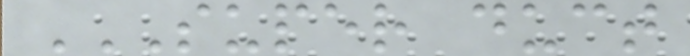SUPER DUCT
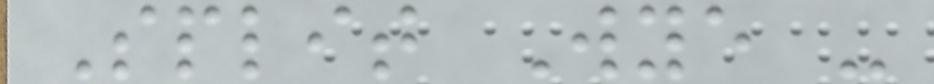Split Wye -
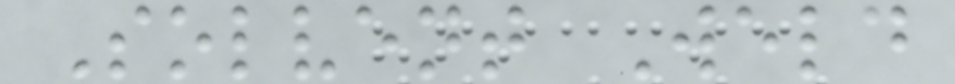Solvent Weld
